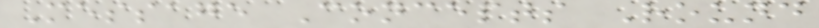Message Concepts Round
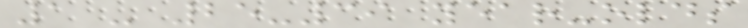1 - 25-39 year-olds
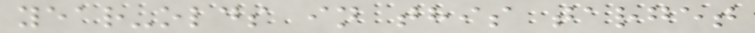year-olds in this target
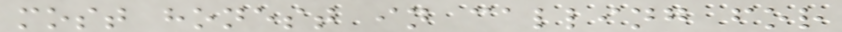most honest in calling for
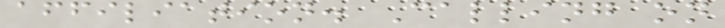affiliation. Calling on
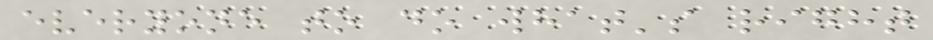everyone to do what's right
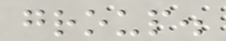group.
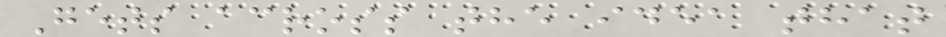Gets across the idea that
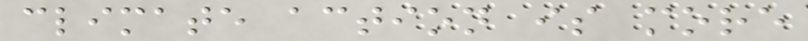climate action is more
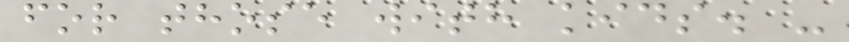for those with kids. -
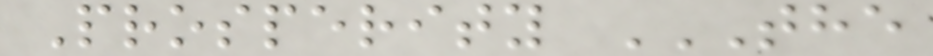Prosperity THE
